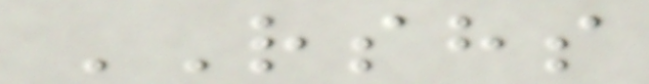RSHS
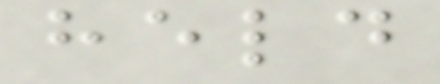held
